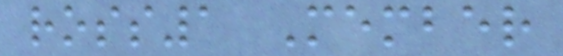ross1 Member
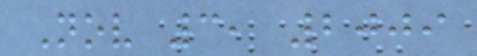Nov 3, 2009
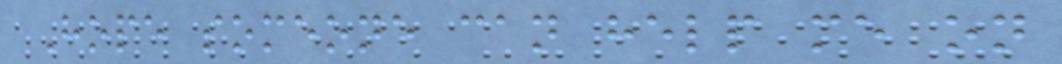Hope someone can help me on
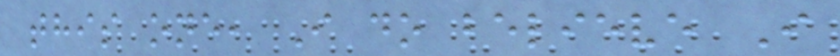this one, I do believe I
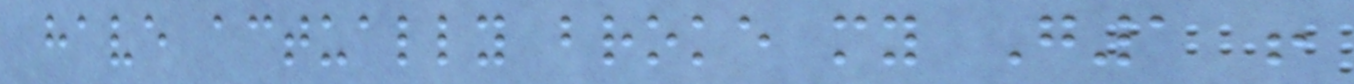have actually broke my G1 !
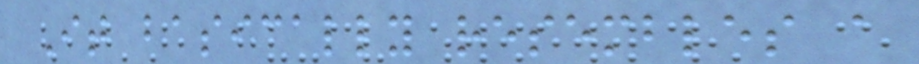It basically resembles a
